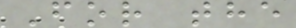For the
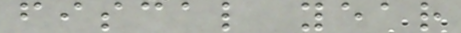fiscal year
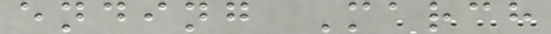ending March
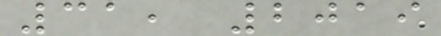31, 2019
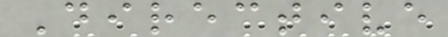Directive
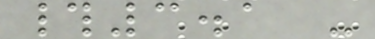#3.1 -
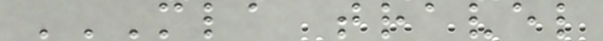MLA TRAVEL
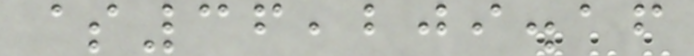$36,209.16
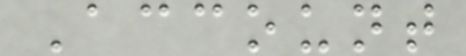Account
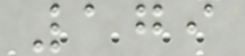179
